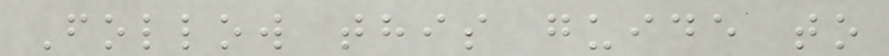Follow this guide to
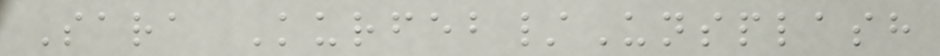Sara Kurfeb/Unsplash
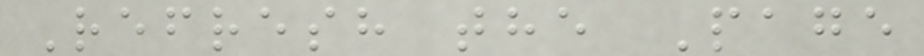Refresh the Page
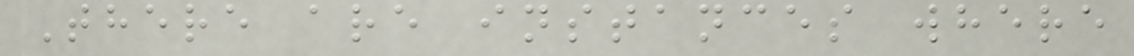There are instances where
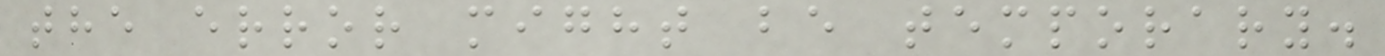the error might be temporary.
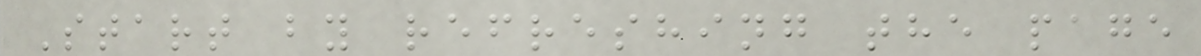Start by refreshing the page
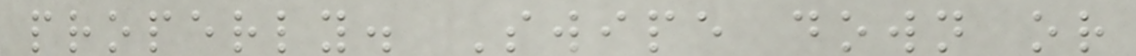properly. Swipe down or
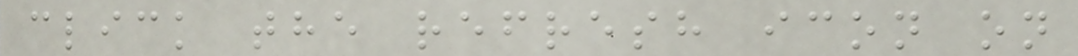click the refresh icon on
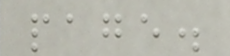page.
